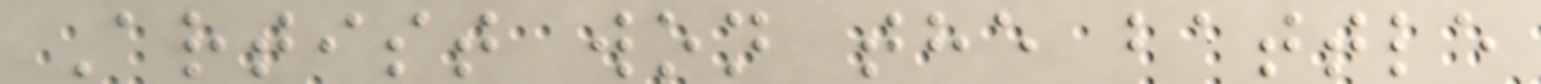Artist won the battle
